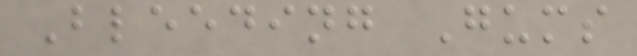Bleeding Gums
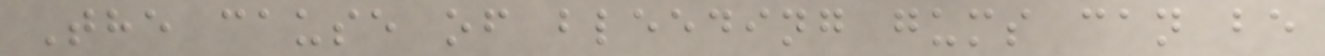The cause of bleeding gums can be
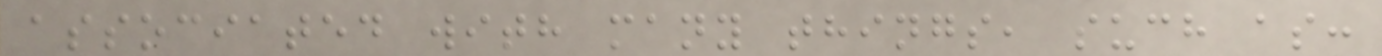associated with many things, such as:
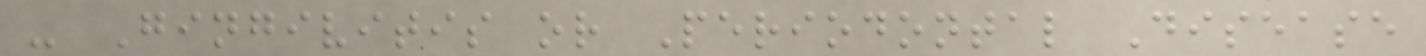- Gingivitis or Periodontal Disease
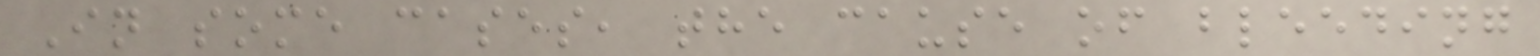In some cases, the cause of bleeding
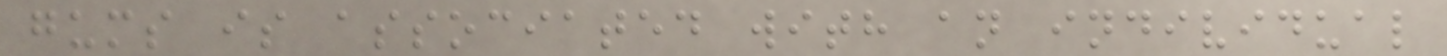gums is associated with an individual
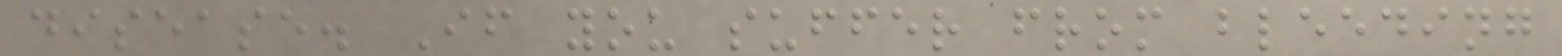disease. If you suffer from bleeding
